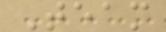Team
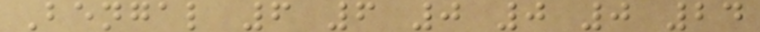Bengal 6 6 0 0 0 24
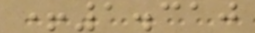+1.310
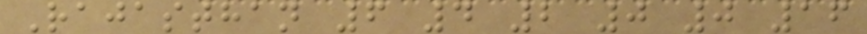Rajasthan 6 4 2 0 0 16
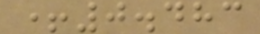+0.483
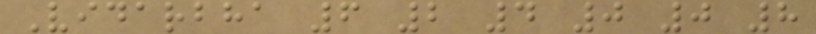Vidarbha 6 2 4 0 0 8
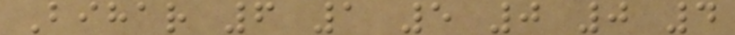Bihar 6 1 5 0 0 4
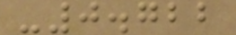-0.722
